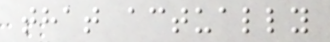that actually
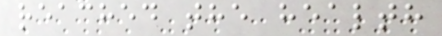reached the health
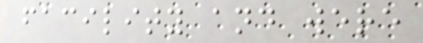facility and were
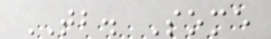TB. Some
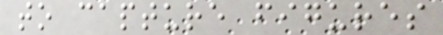to capture figures
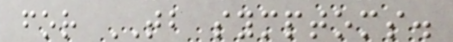for TB symptoms.
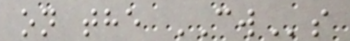on the CWs
